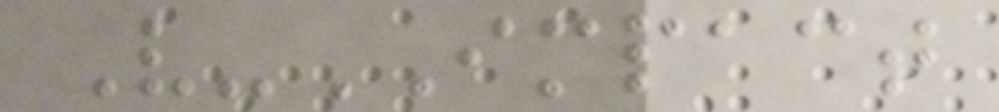V-IMPACT
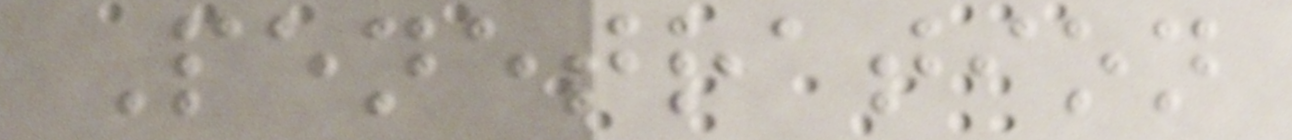Penetration
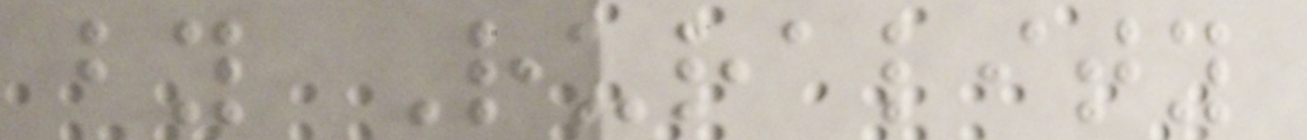by Rurality
